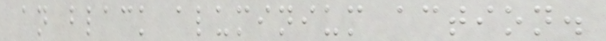an black aluminium action.
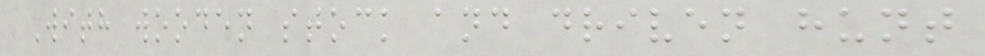With wooden stock and driven hunt
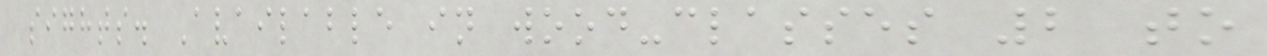sights. Available in wood-classes 2 to
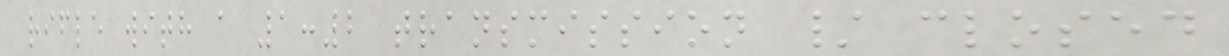rifle with a 1:2 transmission / closed
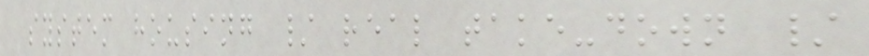system housing / real take-down /
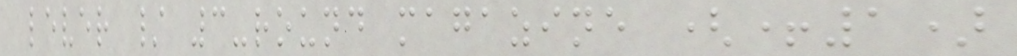lever / 3-round magazine (+1)
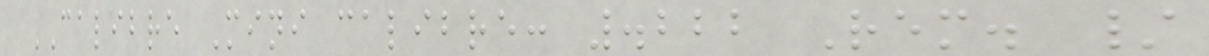CALIBRE Mini calibre: .222 Rem. /
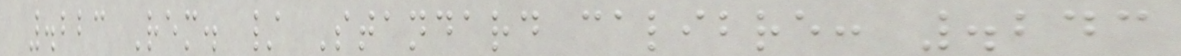.223 Rem. / Standard calibre: .243
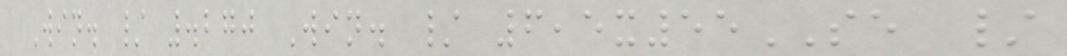Win. / .270 Win. / 6,5x55SE /
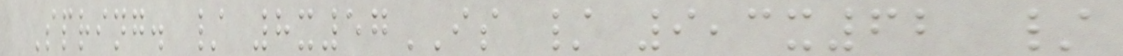Spring. / 8x57IS / 9,3x62 /
